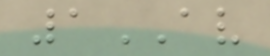1AV
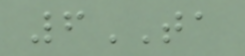6TA
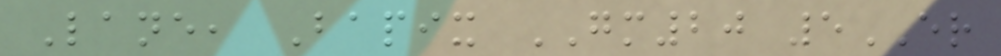Lane, Bapix GM20 5ER
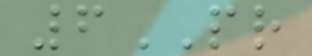6PR
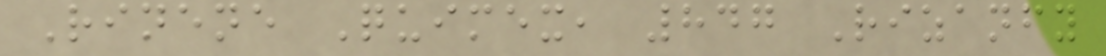Rinene Quimex, 847 Rizanfy
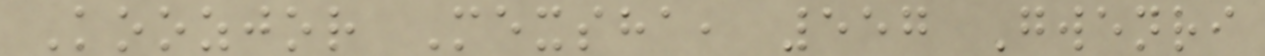Koozjor Mexsha, 557 Gwenri
